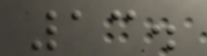13.
